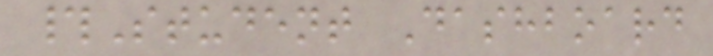#Student Dashboard
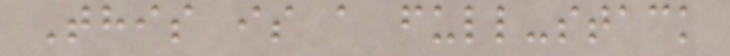This is a full-stack
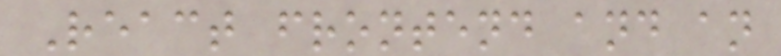React frontend and an
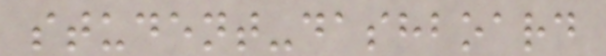student-dashboard
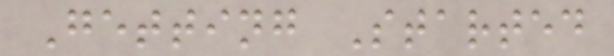Getting Started
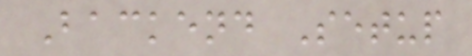Backend Setup
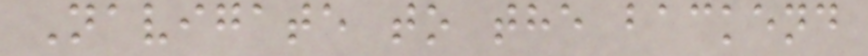Navigate to the backend
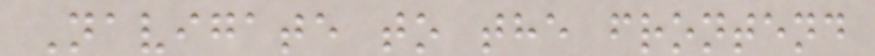Navigate to the frontend
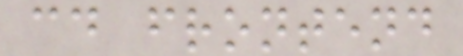cd frontend
